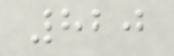820
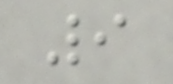9
